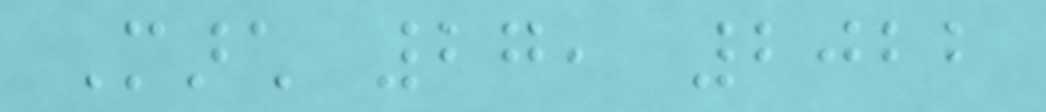March 27, 2022
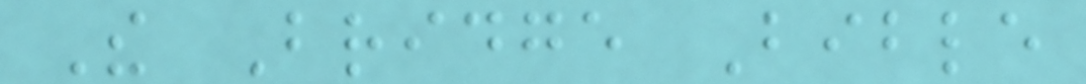The Bridge Bible
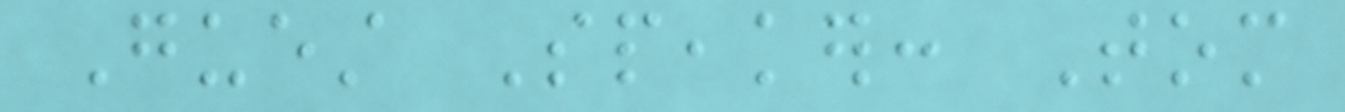Guest Speaker: Tom
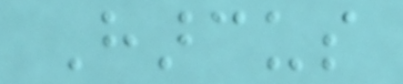Harcus
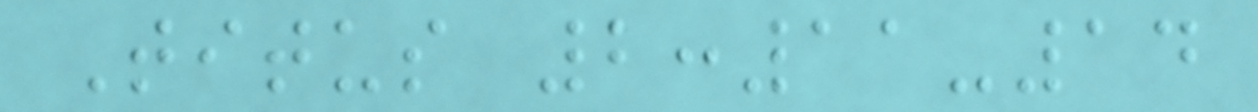Titus 2:11-14
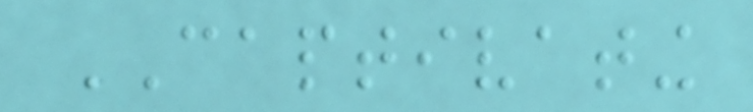CAPTIVATING
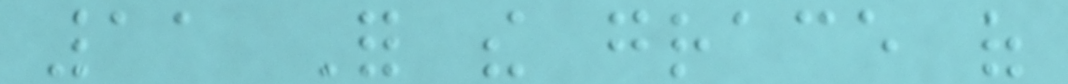11 For the grace of
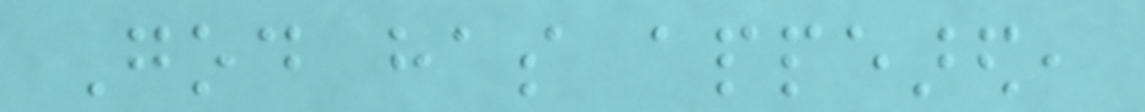God has appeared,
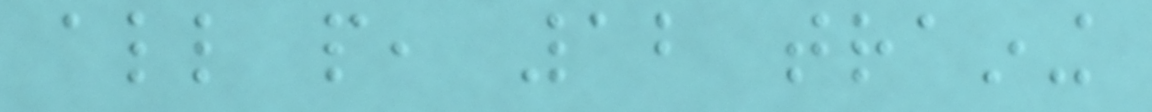all people, 12 training
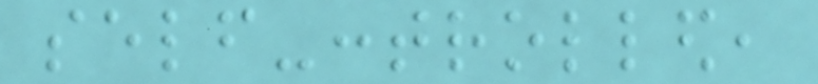self-controlled,
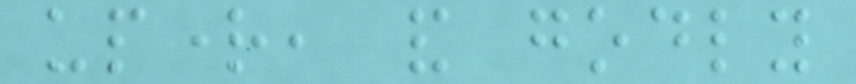upright, and godly
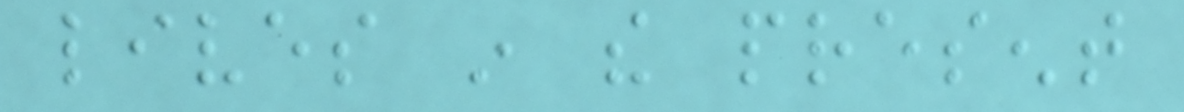lives in the present
